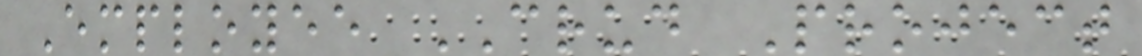Employee CRUD Project
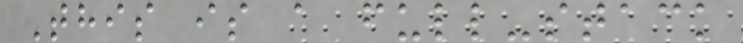This is a full-stack
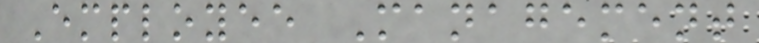Employee Management
